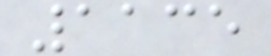1135
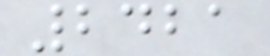2421
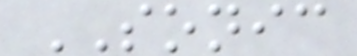SONIC
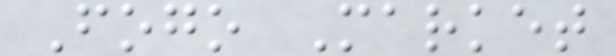Fogo Market
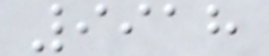9918
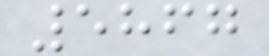5867
